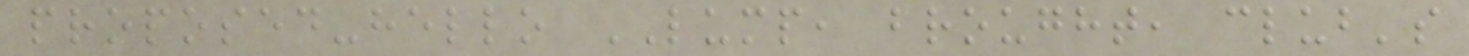proposed-hello LUMP, brought, club's
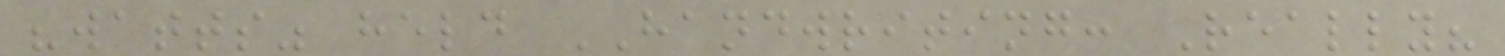"watts" held HANDWRITING: Really?
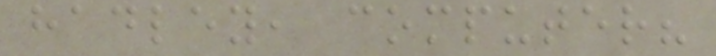hadley, computer?
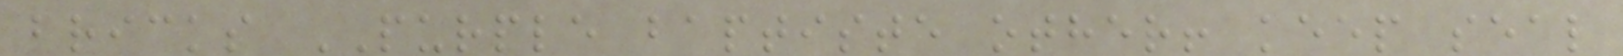bricks PURPLE baptiste other! keep seal
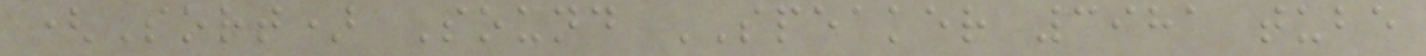(Sort) Sound SPEAKER 3981 tube
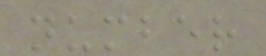number
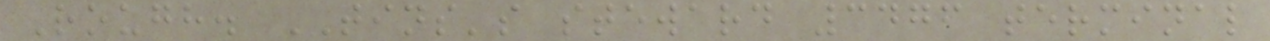Rough. TINS's steward 3476 terminal
